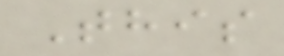This
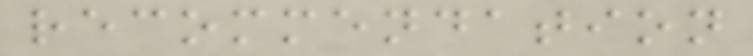recommendation
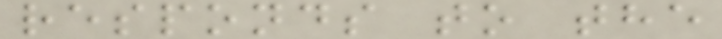responds to the
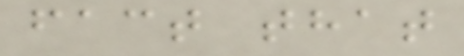fact that
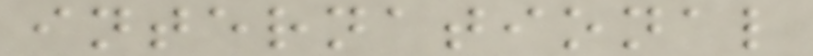international
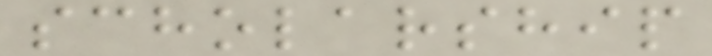scholarship
